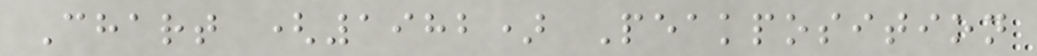Chart (1982) Peakposition
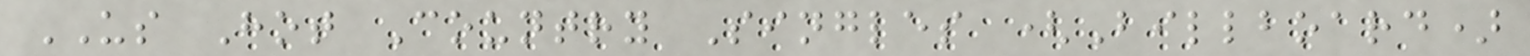US Hot Country Singles (Billboard)
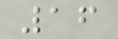16
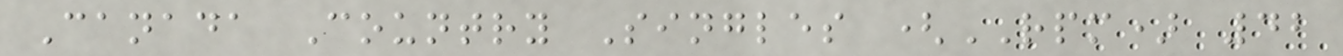Canada Country Singles (RPM) 42
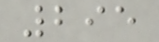295
